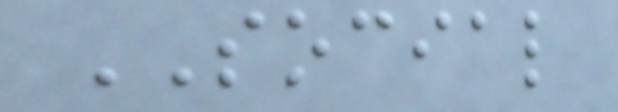SOCIAL
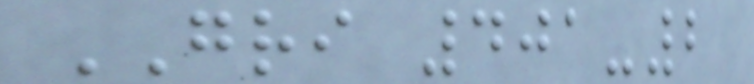GRI 401-2
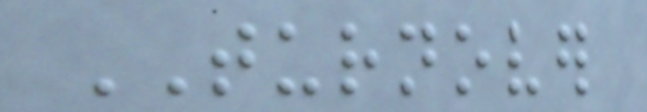TURNOVER
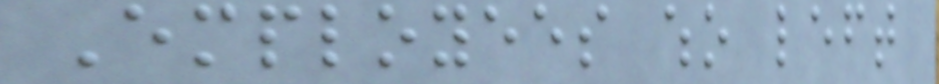Employees who left
